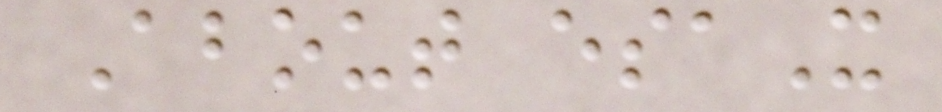About esaX
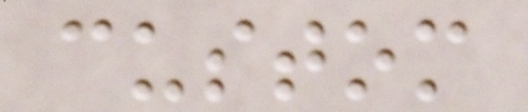custom
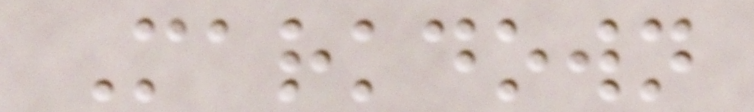Markdown
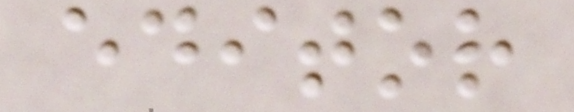editor
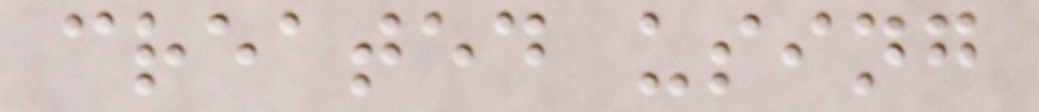created using
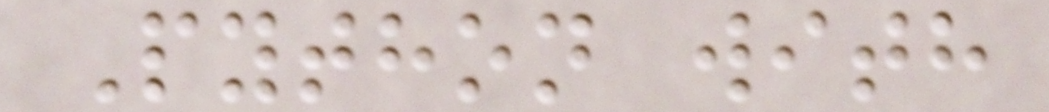Python with
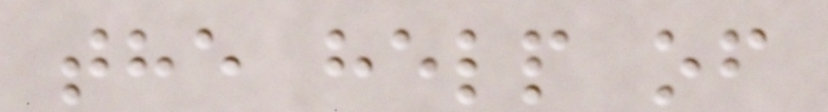the help of
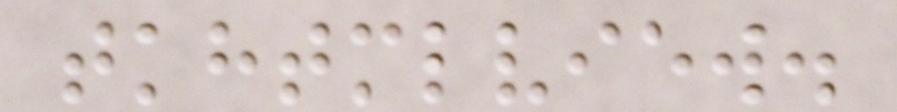tkhtmlview.
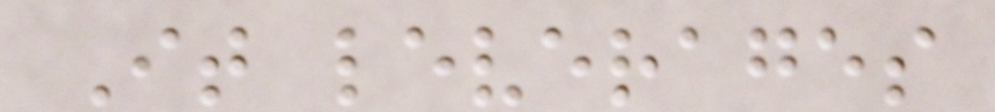It leverages
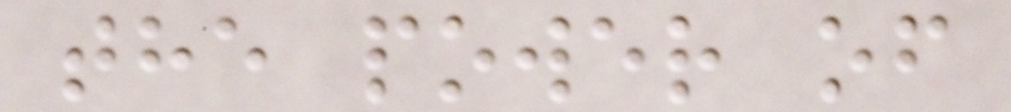the power of
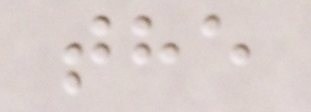the
